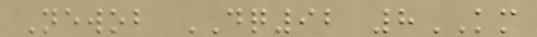Newob DQ92 8KM
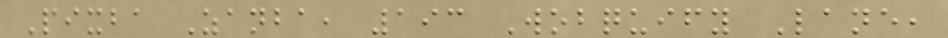Pixba Zanba, 193 Wobquify Lane,
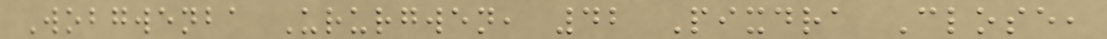Wobgwenba Ururgwen, 42 Pixdra Close,
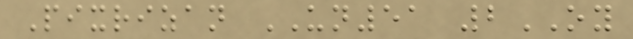Pixrizan UN51 2OY
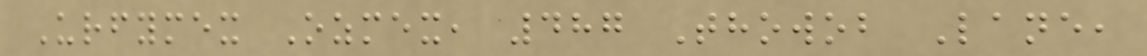Urfymex Ozmex, 487 Thowob Lane,
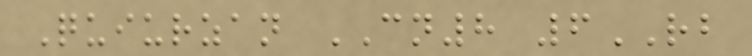Quiurzan CN8 6RB
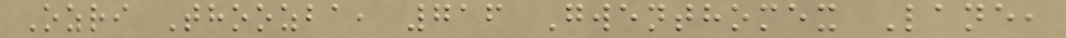Ozri Thoozba, 716 Gwenthomex Lane,
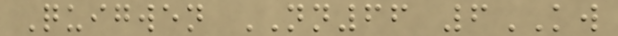Quigwen NN66 6KW
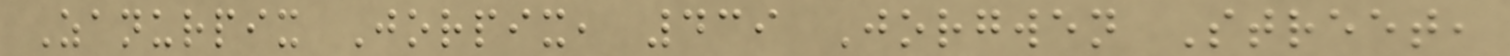Zanurpix Jorpix, 439 Jorgwen Street,
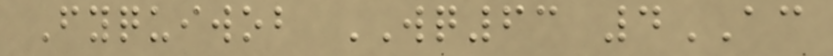Fyquiwob WQ63 4AC
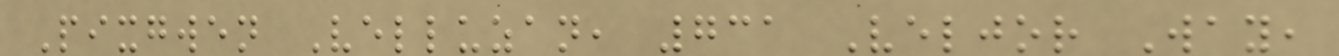Pixgwen Velluzan, 731 Veljor Way,
